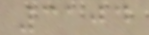3104
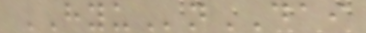HYUnDAI
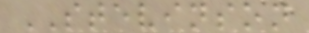STEVINSON
